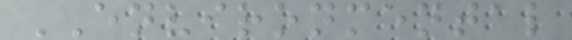ENVIRONMENTAL
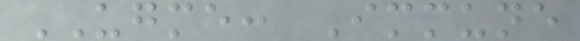UGME: Immune
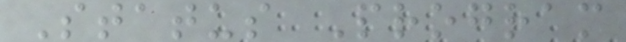Status Program
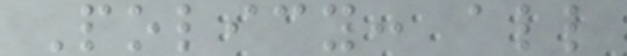Policy: all
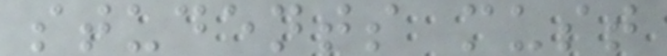students must
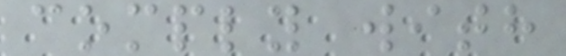comply with
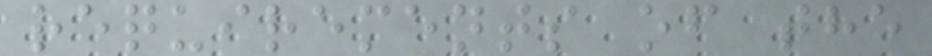requirements of the
